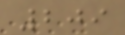209
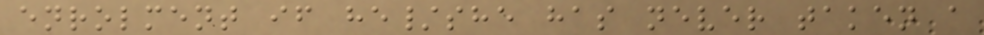enrolment if he/she has never taken a
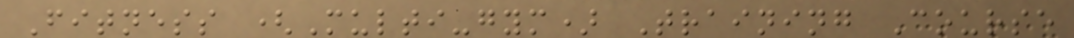Fitness (Multi-gym) Training Course
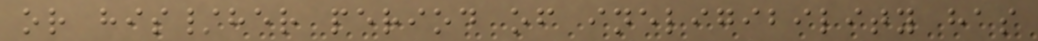or his/her period of ineligibility has
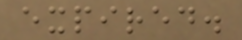expired.
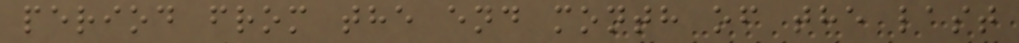period from the end month of the last
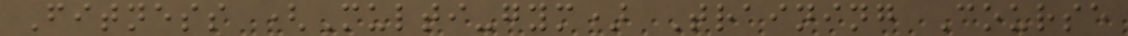Fitness (Multi-gym) Training Course
